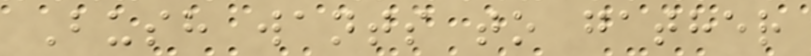Bush wants to gather
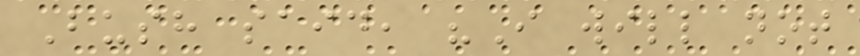Bush said, "I will not
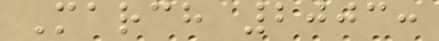March 2003:
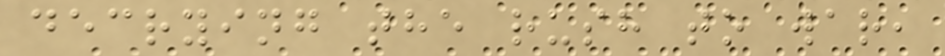decrying the rush to war,
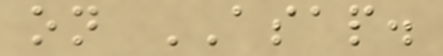on ASAP.
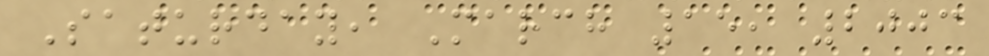Saturday, March 15, 2003
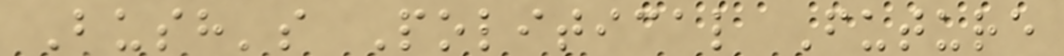Bush's Political Future
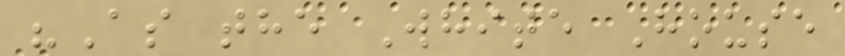"As the White House
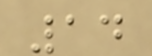14
